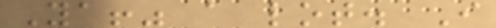Ya!" a lot. I
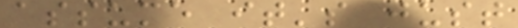assume it's just
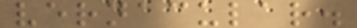vernacular.
